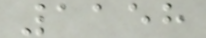1158
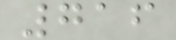716
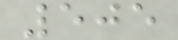505
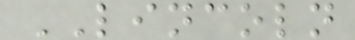LINCOLN
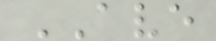AVE
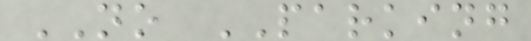NO PARKING
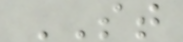ST
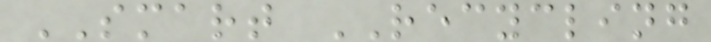SMART RECYCLING
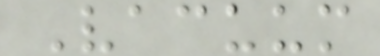Vacuum
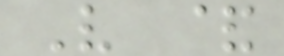V &
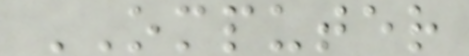OMPUTER
